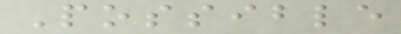Possible
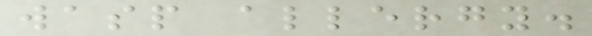wasp allergy.
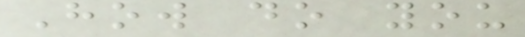How do you
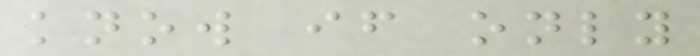know if only
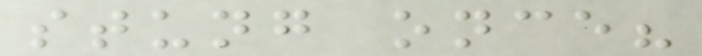stung once?
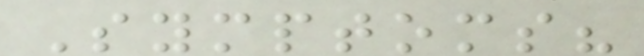Symptoms?
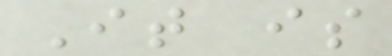It is
